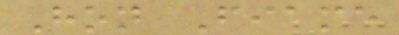Hon Fiame
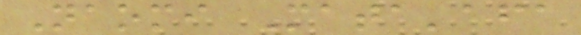Naomi Mata'afa
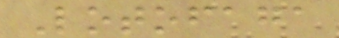Lotofaga
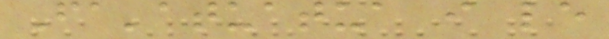Fa'atuatua i le
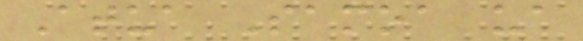Atua Samoa ua
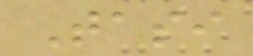Tasi
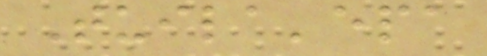Tuila'epa
